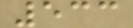533
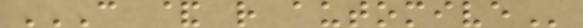C & R AUTOMIVE
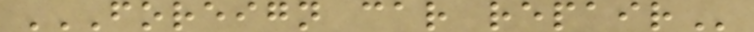FOREIGN CAR REPAIR
